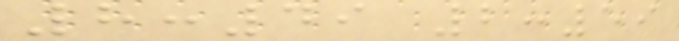8:49 2:59
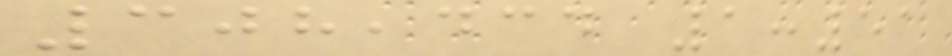308,434 1:51
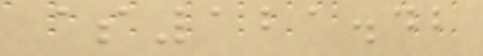$121.42
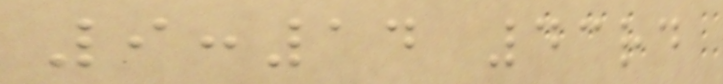9:14 43rd
